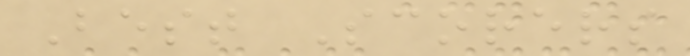Best Scorers
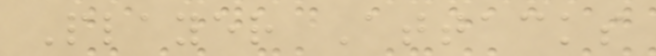Player Attacks
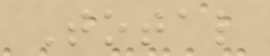Total
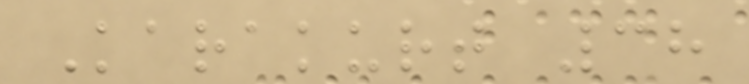Karakurt 38
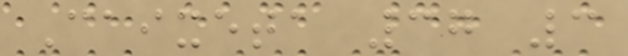Caixeta 37 3
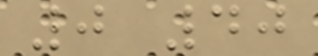0 40
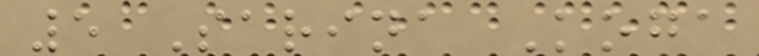5 Sarina Koga
